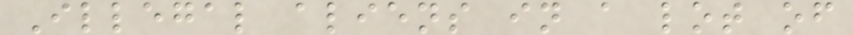Illegal aliens in a lot of
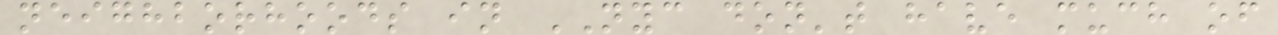neighborhoods in NYC don't have much of
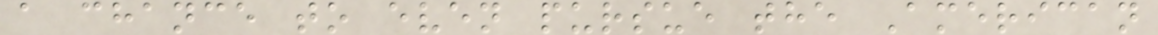a chance to even pursue the American
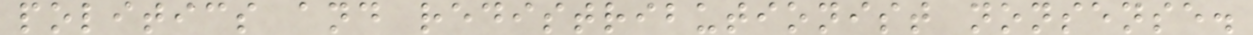politics and redistributionist nonsense.
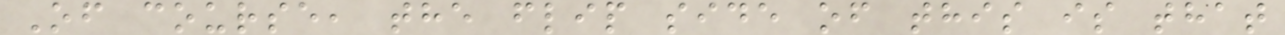Of course, the flip side of this is that
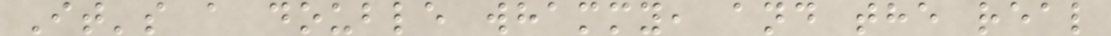It's a double whammy, and the real
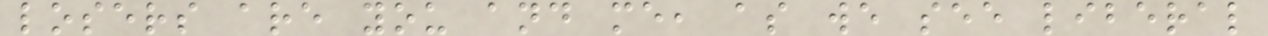losers are you and me, as we see liberal
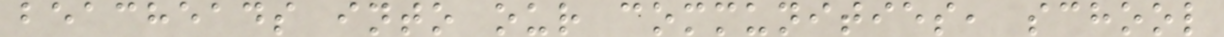beacheads into our communities, school
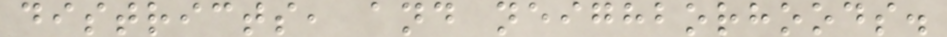districts, and neighborhoods.
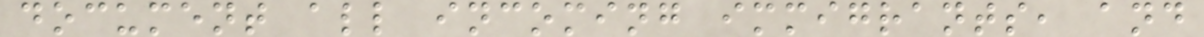document all incoming immigrants, and
